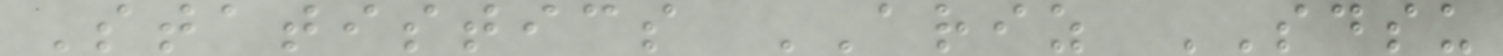Statistics ARIZ SDSU
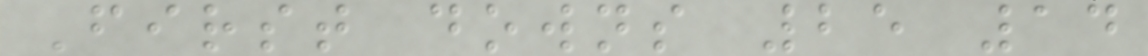First downs 25 14
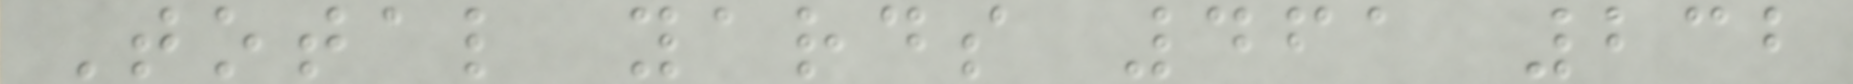Total yards 461 232
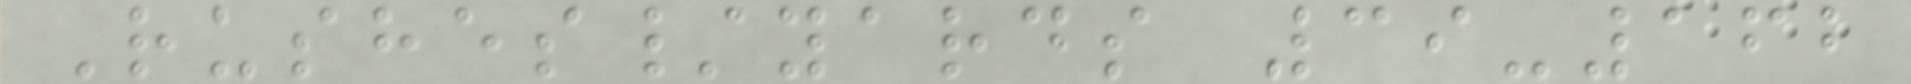Rushes/yards 39-162
